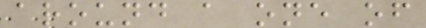around a one of
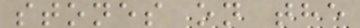stones on the
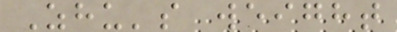Zhu's weight
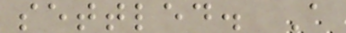settled. A
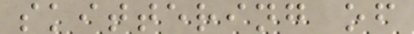skittering of
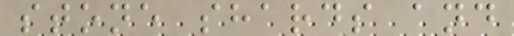stone shards and
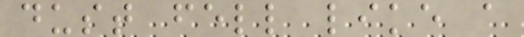dust fell like a
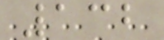132
